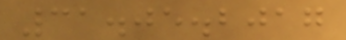31.05.2017
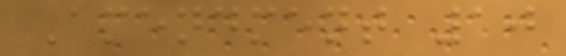Amendment 10
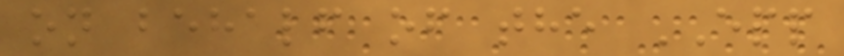on behalf of the EPP
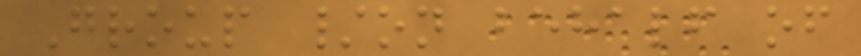Group /on behalf of
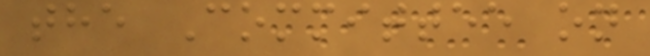the Committee on
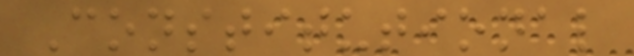Constitutional
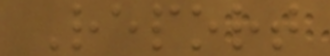Report
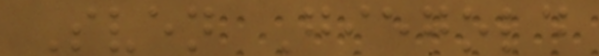Sven Giegold
